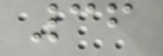36
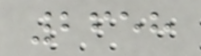2658
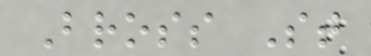Bross St
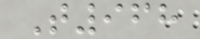T968
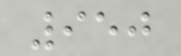950
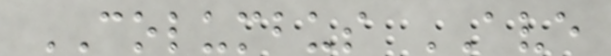COLUMBUS AVE
